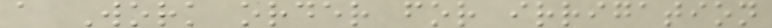a Work order for irrigation
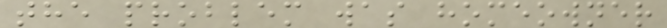the problem was homeowner
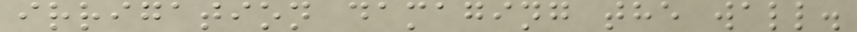irrigation damaging the wall.
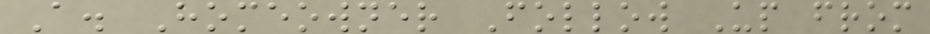A. Homeowner Follow Up from
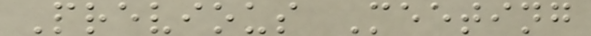Previous Meeting
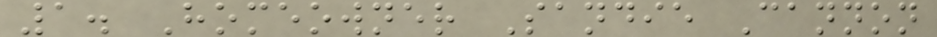1. Homeowner Sandie Cannon
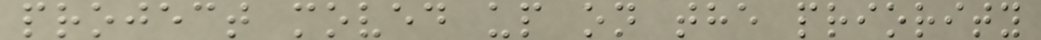project moved up on the priority
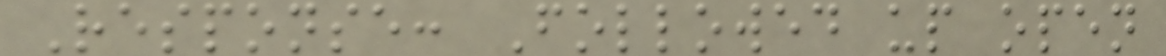Response: Followed up open
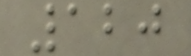120
